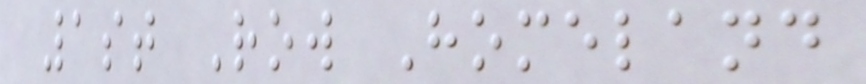1st Row Homeland
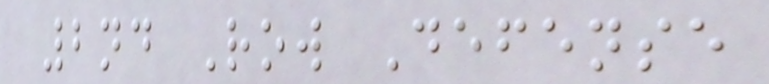2nd Row Defense
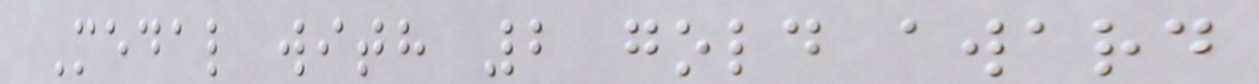Medal with 2 gold award
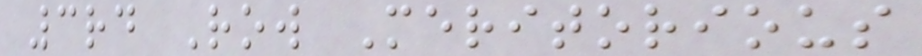3rd Row Meritorious
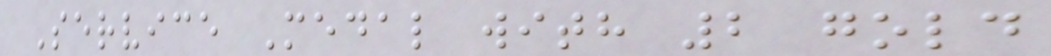Service Medal with 2 gold
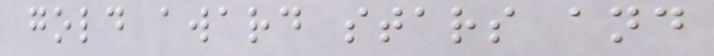gold award stars and
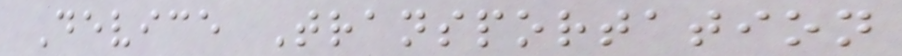Device Transportation
